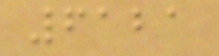6121
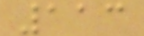113
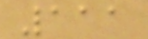111
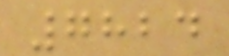7824
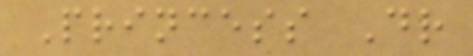Princess Dr
